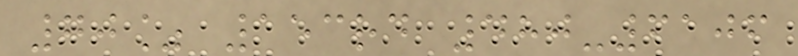70% 153rd 480-6106
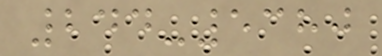244-5380
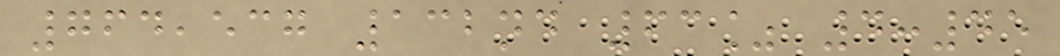764,537 132nd 63% 4:45
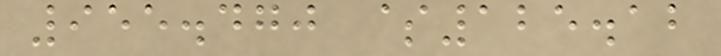955.470 $125.12
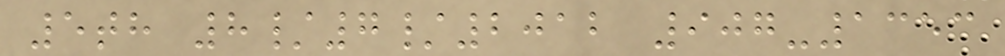5th 8/7/2012 907-1353
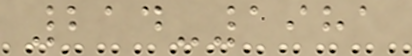214-1981
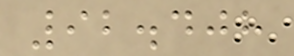92.408
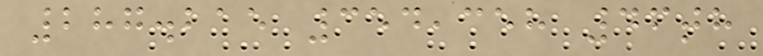287.215 354,358 46th
